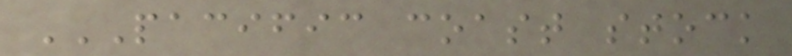PACIFIC COAST STOCK
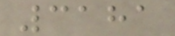3181
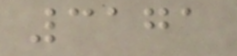3171
